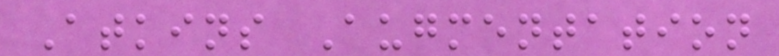Atkins Augmentation
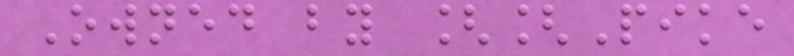Owned by [[Pike
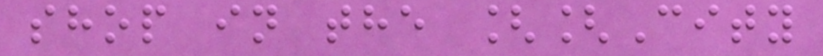shop in the [[City
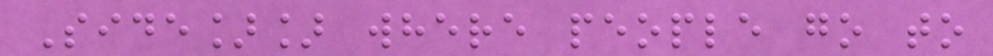Side]] where people go to
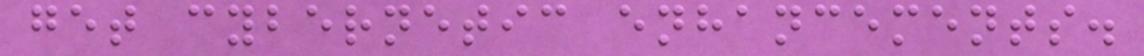get cybernetic enhancements.
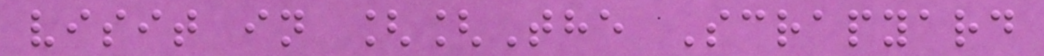visit in [[The Scrapyard
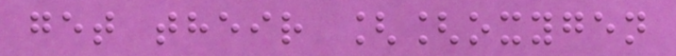get their [[oxygen
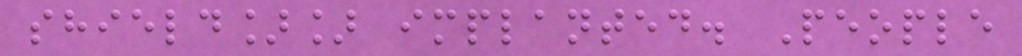shield]] implanted. People
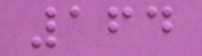164
